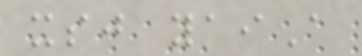xsj yaiA
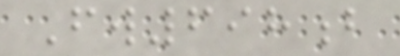Fw698b
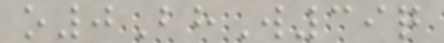o0BhW39q
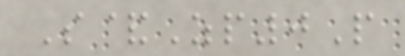S&Zp0P
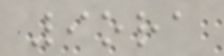9ora
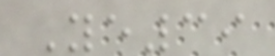Ye39
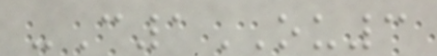-C1OU3
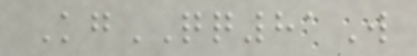KgQQ81W
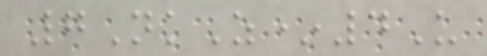7NkZ*4U
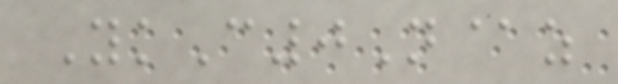YkC0N@z
